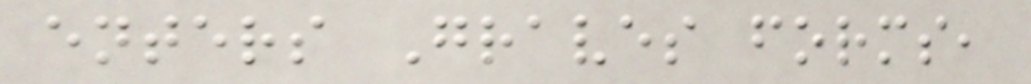enters Graves forms,
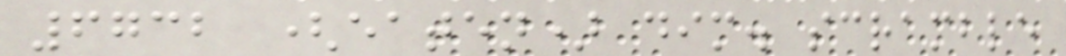6732 (eaten) dim. scramble
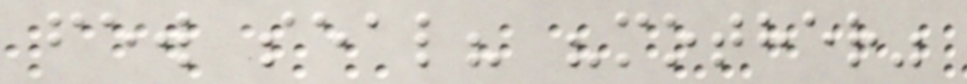few seal? "mother"
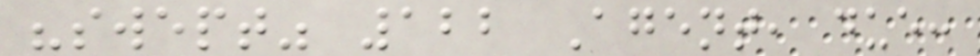"swept" 122 Agent, due:
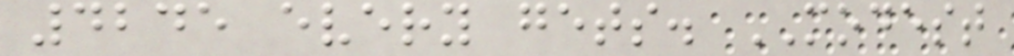4245 every gets. MODEST
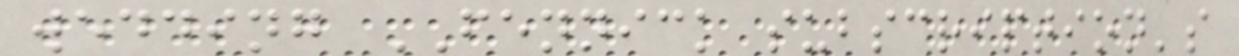wedding FENNICK subscription's
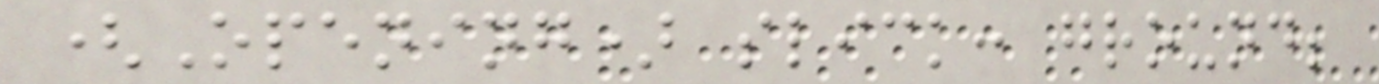(Opening) slick: ground;
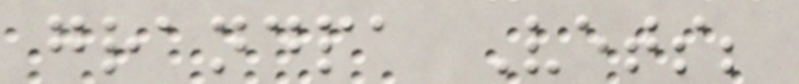grandpa Vets;
